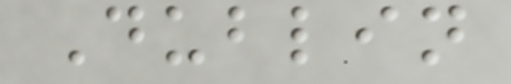Dublin
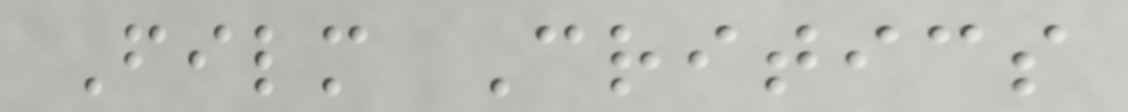Film Critics
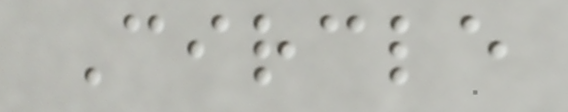Circle
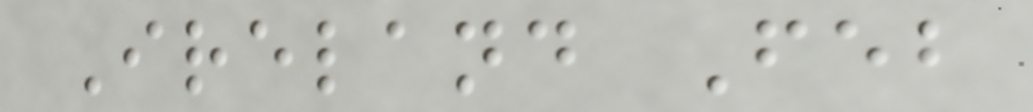Ireland Feb
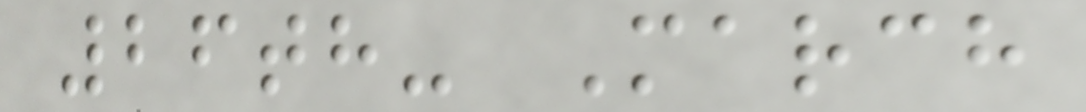26th- March
